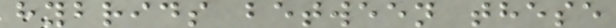hybrids between these
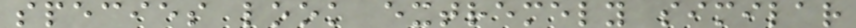species look extremely similar
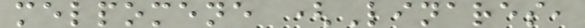melpomene (Linares,
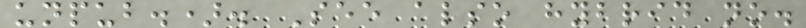unpub.). See also hybrid no.
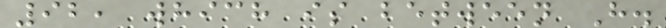92, which is between H.
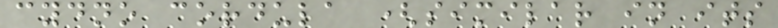cydno cordula (similar in its
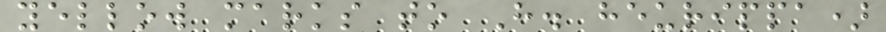yellow marks to H. heurippa)
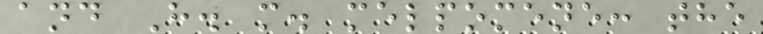and H. m. melpomene: the
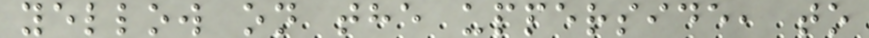yellow on the upperside, to
